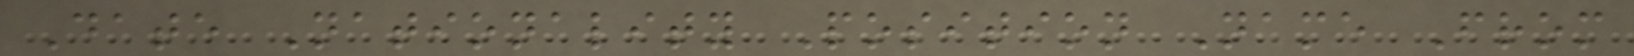Date Nationality Position Name From
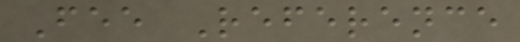Fee Reference
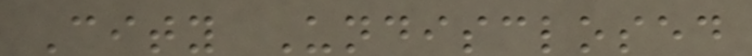City Undisclosed
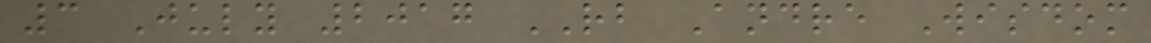3 July 2017 RB Andre Wisdom
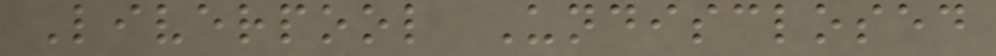Liverpool Undisclosed
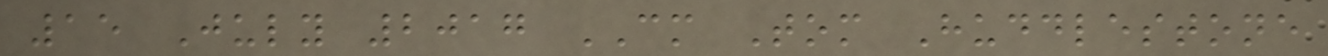15 July 2017 CM Tom Huddlestone
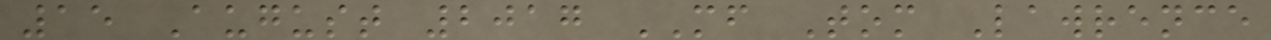15 August 2017 MF Tom Lawrence
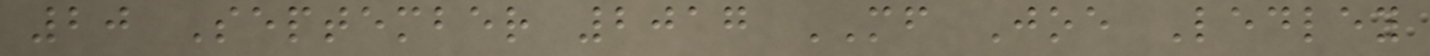20 September 2017 MF Joe Ledley
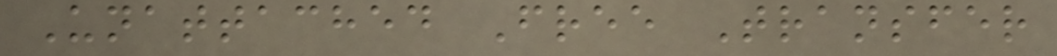Unattached Free Transfer
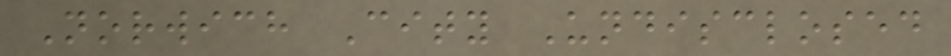Norwich City Undisclosed
